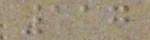117
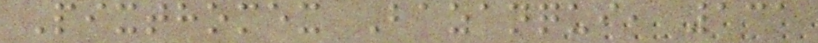Pixthomex Bazanqui, 131
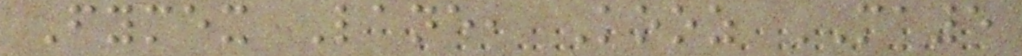Fymex Lane, Kooz MA5
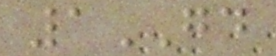1GD
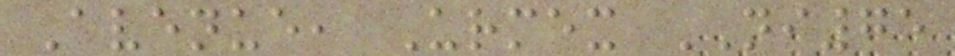Avenue, Urmex NI75
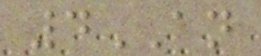4AN
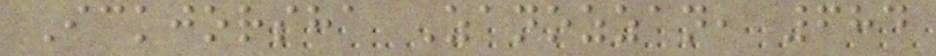Ickjorsha Zanozzan, 684
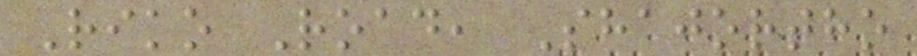Riko Road, Shajortho
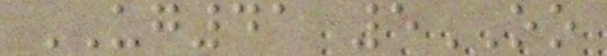UG41 5OO
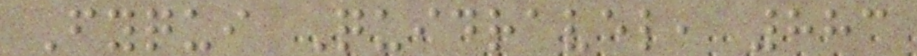Fyqui Quidravel, 883
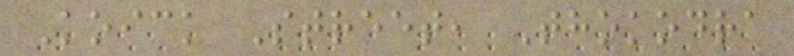Koick Street, Thokodra
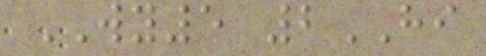WY5 2HI
